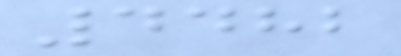4482
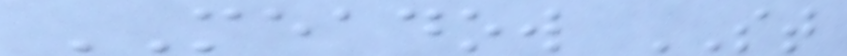MEADOW ST
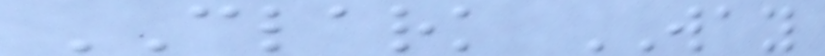CLARK WAY
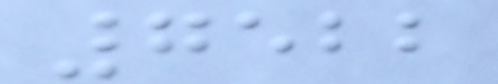7522
